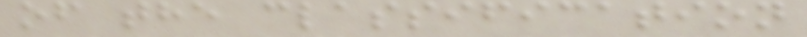of the classification
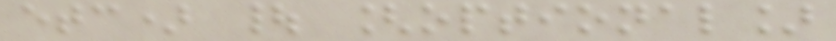etc) | [optional]
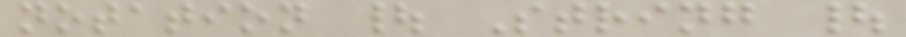notation | String |
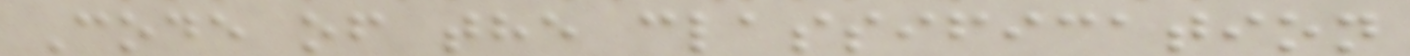Code of the classification
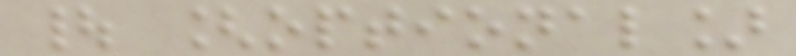| [optional]
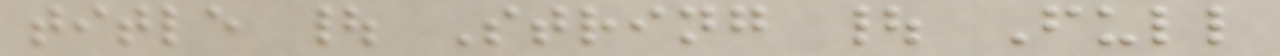title | String | Full
